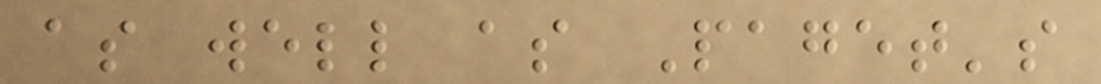as well as Paget's
